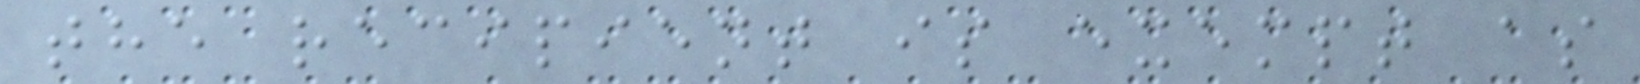the recipient is exempt as
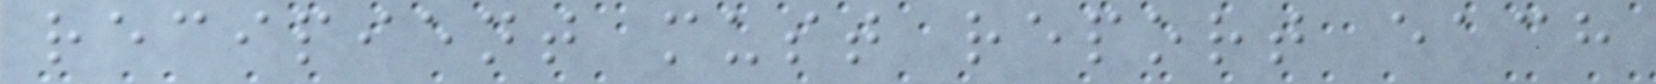recipient must report each
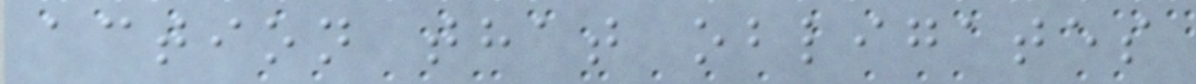action that obligates
